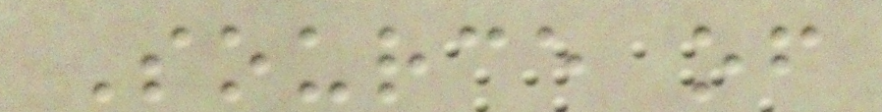Source of
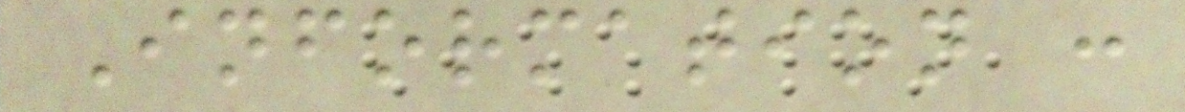Information :
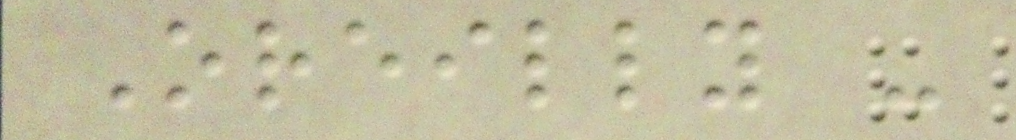Oreilly -
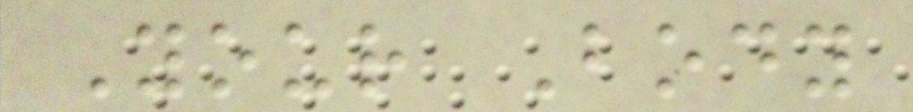Your Body
